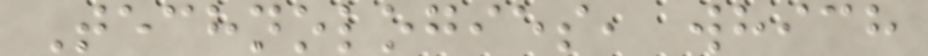Technologies, which
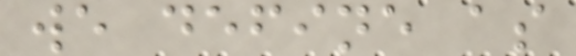we define as
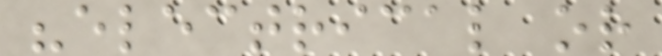"electrical or
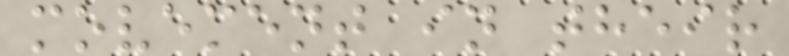movement in their
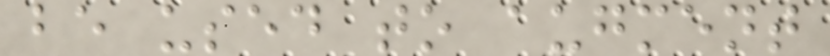be used to augment
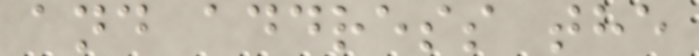and address the
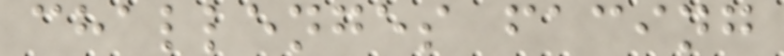challenges facing
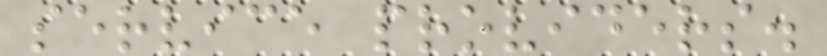service providers.
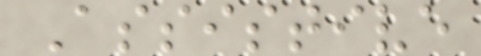Assistive
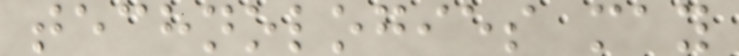technologies may
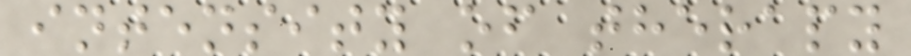intensity of therapy
